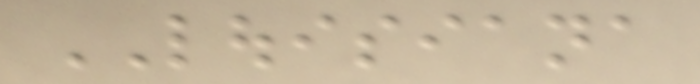LOUISIANA
